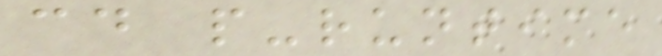cd p-runtime
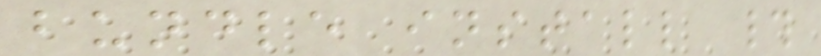bundle install #
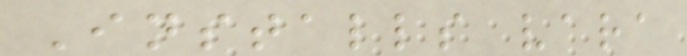Installs vara
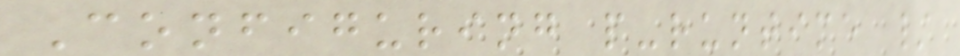Configuring p-runtime /
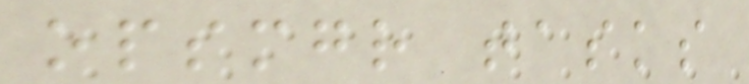opsmgr tasks
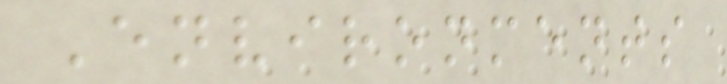Environments
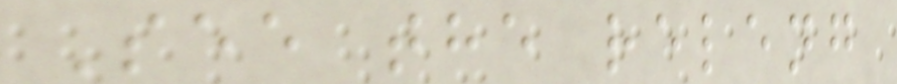See the releng
